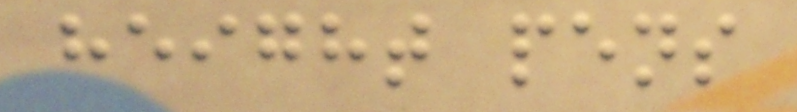height pens
